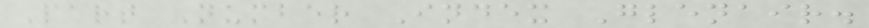Part Number Index Glenair.
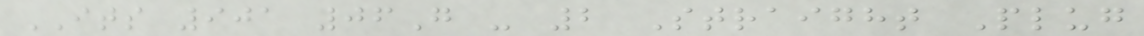ITS 901 06G - 2 Straight Plug
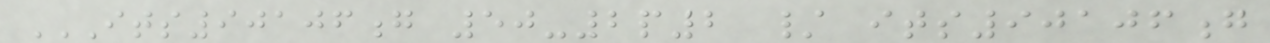ITS90106G 50-2P2 / ITS90106G
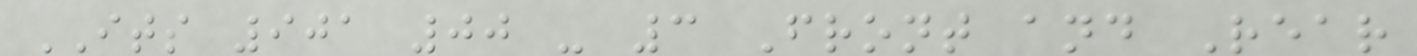ITS 901 00 - 3 Front and Rear
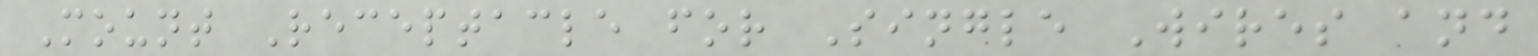Mount Receptacle for Single Wires and
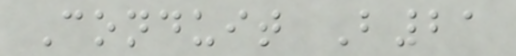Conduit B21
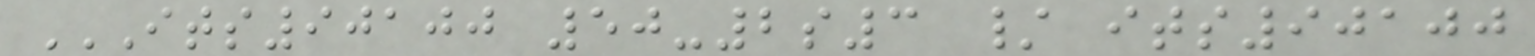ITS90100 50-2S3 / ITS90100
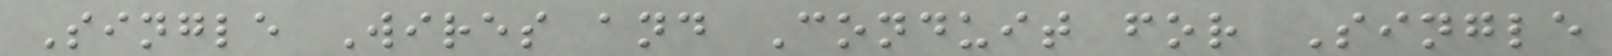Single Wires and Conduit for Single
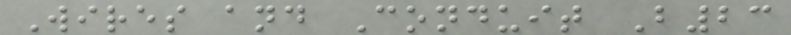Wires and Conduit B23
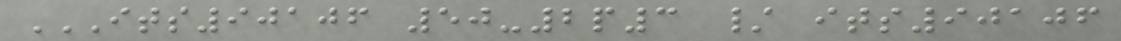ITS90106 50-2P3 / ITS90106
